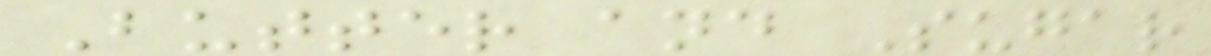Butter and Sugar
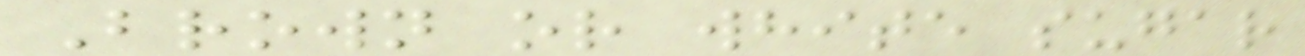Brown or white sugar
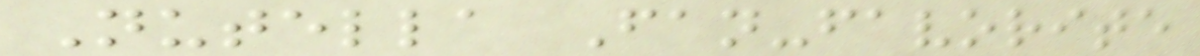Nutella Fan-favorite
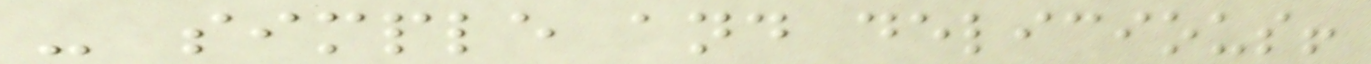- simple and delicious!
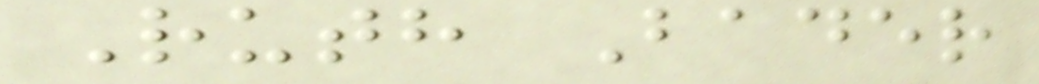Ruth Bader
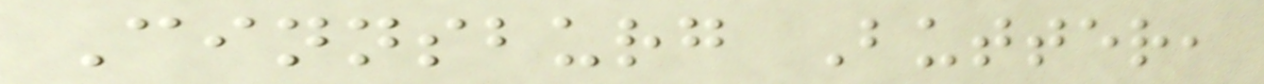Cinnsburg Butter,
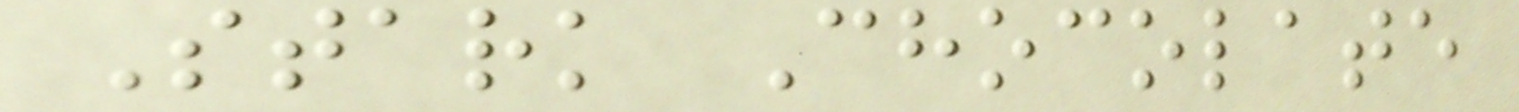Stark Chocolate
